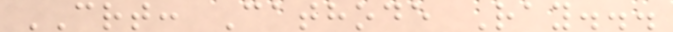CRT: Cathode Ray...
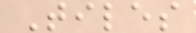Tiles
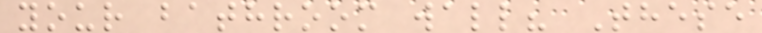your bathroom wall? These
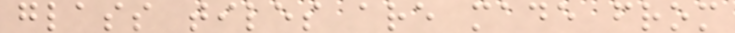glass tiles are made from
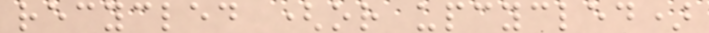recycled (or upcycled)
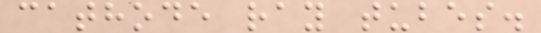cathode ray tubes.
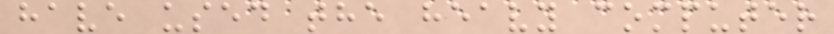have used the heavy computer
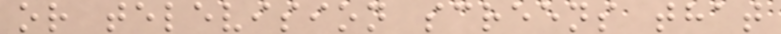or television screens that
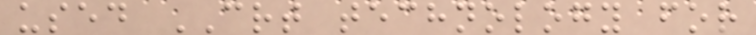used CRT technology for
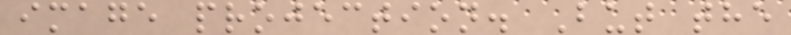image projection. But the
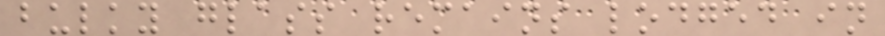bulky glass remains lodged in
